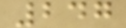247
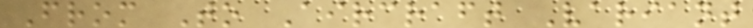From To Aircraft Variant
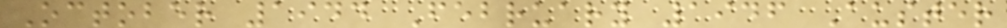October 1944 February 1946 Auster
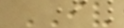IV
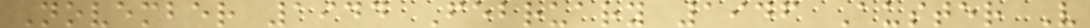November 1944 February 1946 Auster V
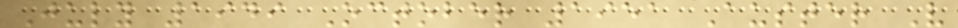July 1949 October 1951 Auster V
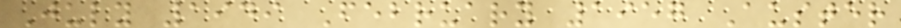July 1949 February 1957 Auster
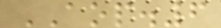AOP.6
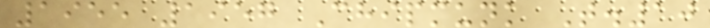1955 1957 Chipmunk T.10
